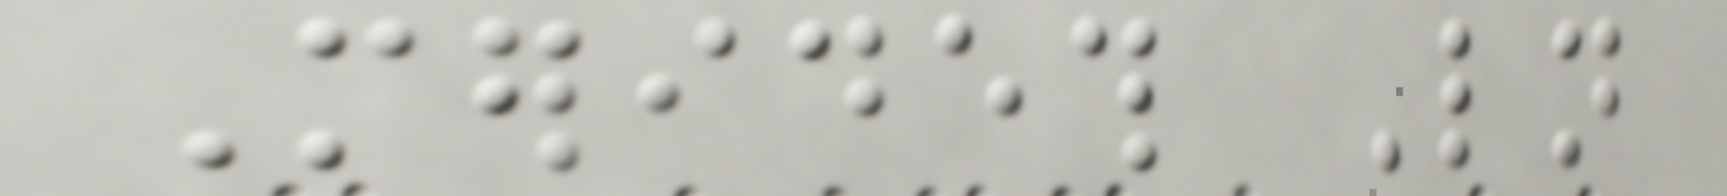Merideth Ln
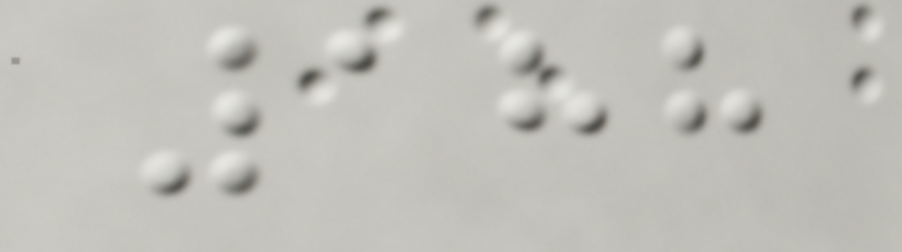188
